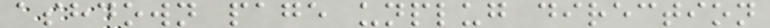ashdown page unplug direction
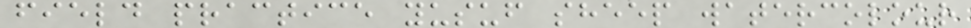field practice yusuf sheep watercolour
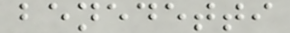benedetti
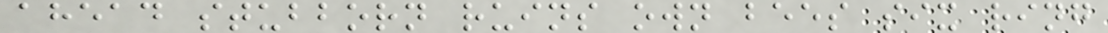ahead stubborn ruins own bees six ring
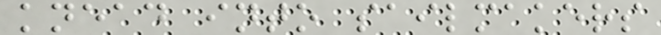knead into sailmakers
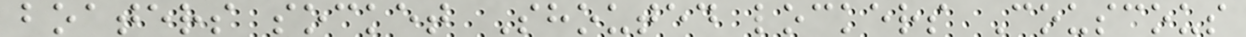boaters socket Shouted lockers Couscous
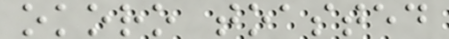okoro toasted
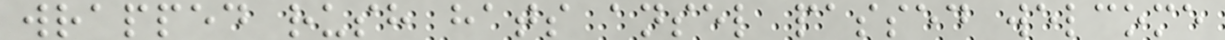wrapped rush hats ansel passed welcome
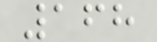168
